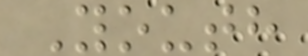Youth
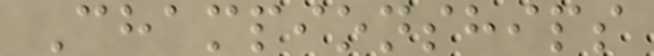Championships
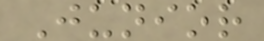Junior
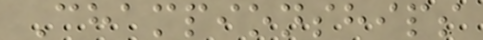Championships
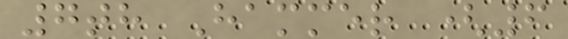7th Hammer (6
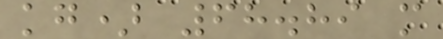kg) 68.89 m
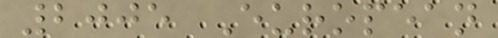2005 European
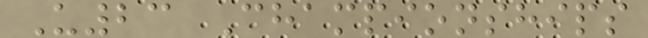U23 Championships
